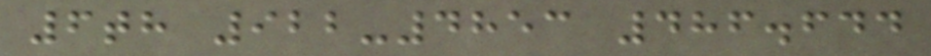6th 922-4853 486.644
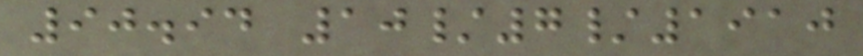90.94 10/7/1910
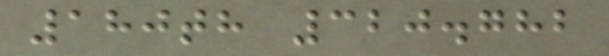180th 320.782
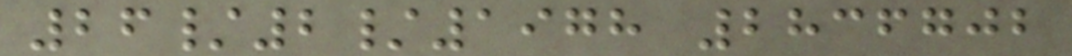26/2/1978 2836702
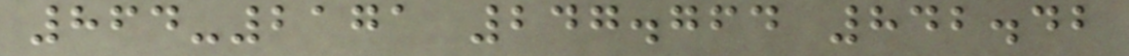864-2171 247.764 842.42
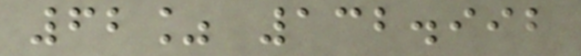62% 132.992
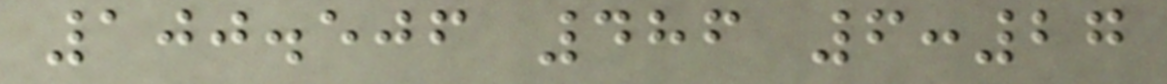100.506 486 6:27
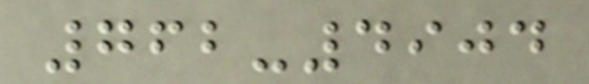762-4904
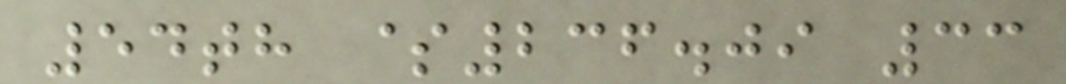54th $236.09 33
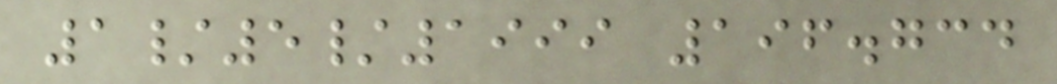1/5/1999 196.734
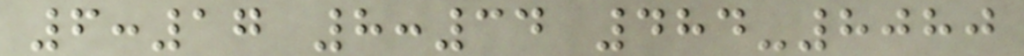6:17 8:34 484-8080
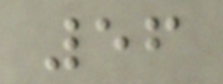56
